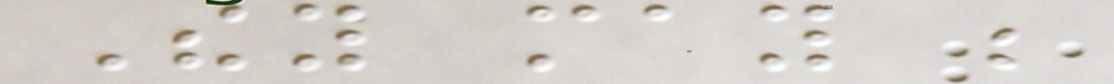They may be
